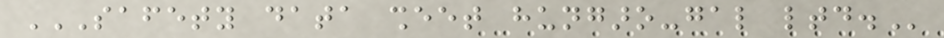SAFETY DATA SHEET HUNGARO-GAL LTD.
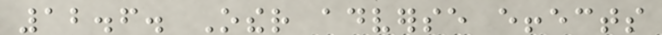12.6. Other adverse effects
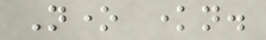None known.
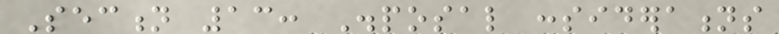Section 13: Disposal considerations
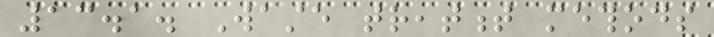13.1. Waste treatment methods
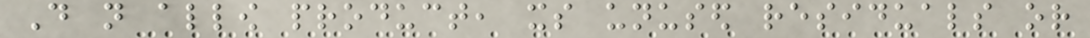Do not allow product, its unused residuals or
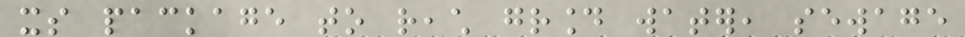its package to reach ground water, sewage
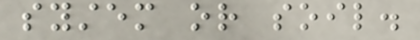system or soil.
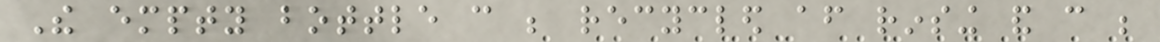The empty bottle can be recycled after rinsing and can be
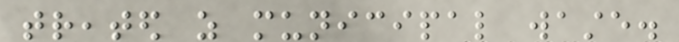treated as municipal waste.
